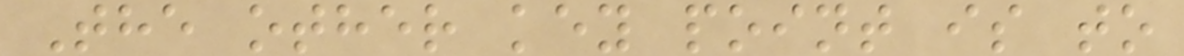The other key point is to
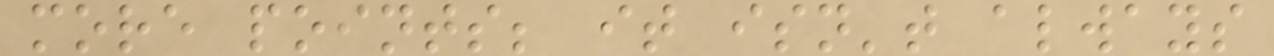more points; it isn't always
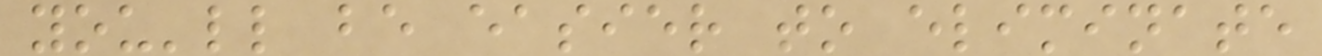you'll be easier to eliminate
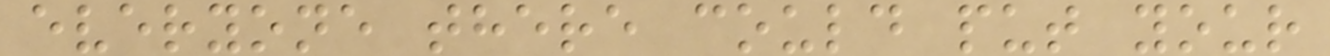everyone there could put your
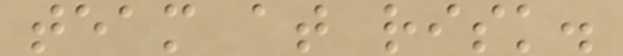team at risk.
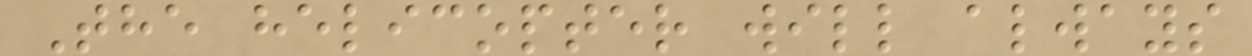The helicopter will always
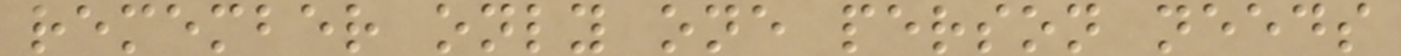remember only one person needs
